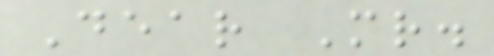Dear Mr.
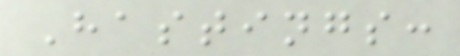Hastings:
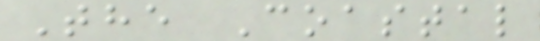The Coastal
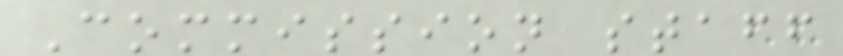Commission staff
